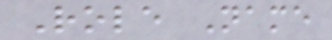Role Name
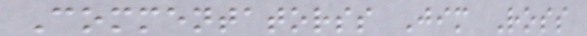Commentatorss Jim Ross
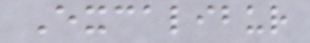Excalibur
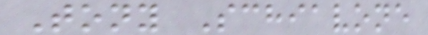Tony Schiavone
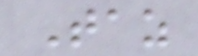Taz
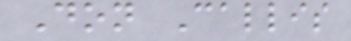Don Callis
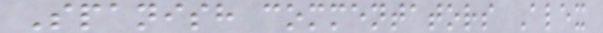Spanish commentators Alex
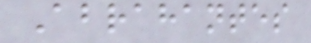Abrahantes
